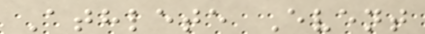Athlete Event
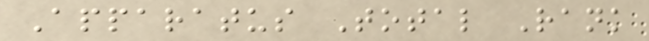Apparatus Total Rank
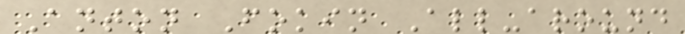Anton Fokin All-around
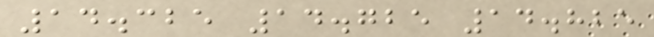14.325 14.725 14.825
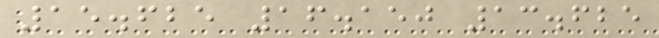15.625 16.150 13.625
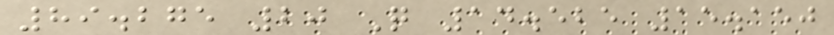89.275 20 Q 14.525 15.150
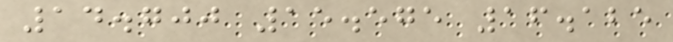14.700 15.575 16.125
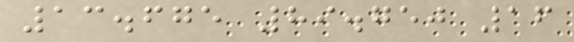13.675 89.750 16
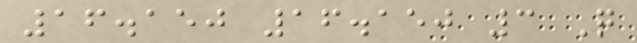16.150 16.150 3 Q
